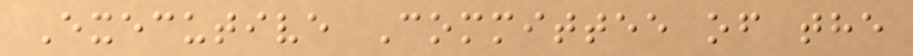Executive Committee of the
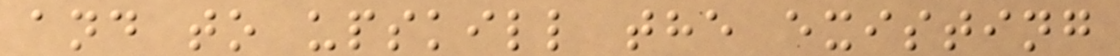and to upskill the existing
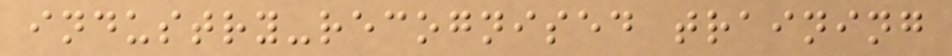industry-recognised training
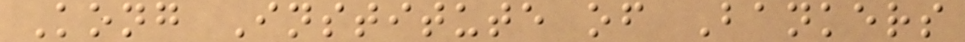Kong Institute of Bankers
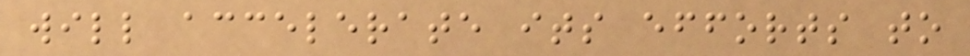will accelerate its efforts to
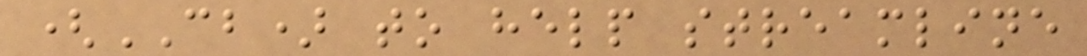(CB) to help streamline
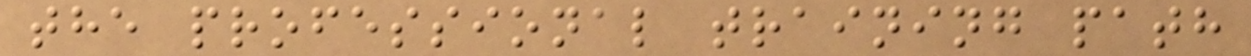the professional training path
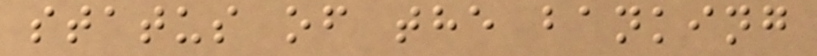status of the banking
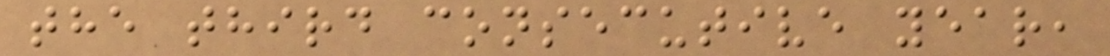the third consecutive year,
